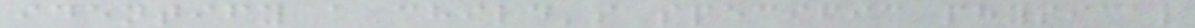identify a child's specific physical
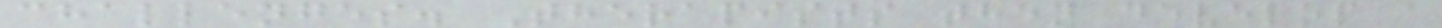challenges. Therapists then develop a
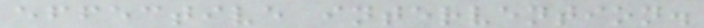effective intervention.
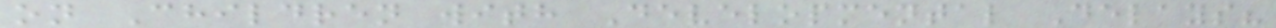on Children with Developmental Delays?
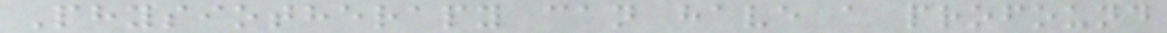Physiotherapy can have a profound
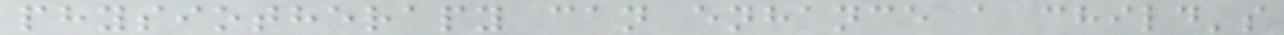physiotherapy can enhance a child's
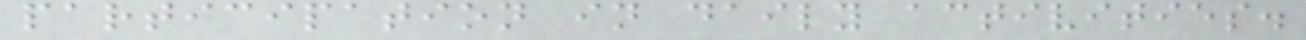participation in daily activities.
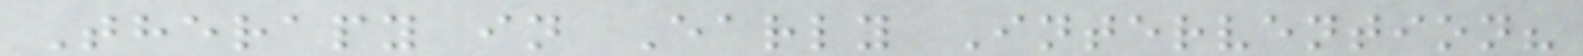Therapy in Early Intervention?
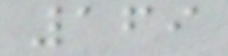169
